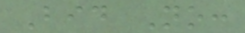Bid No:
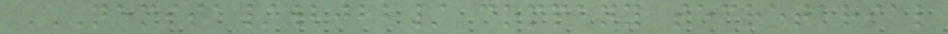NEMISA/2022/ COMPANY SECRETARIAL
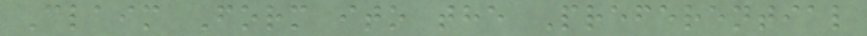Claim Form ito the Preferential
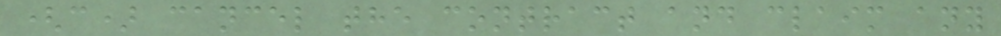(c) cancel the contract and claim any
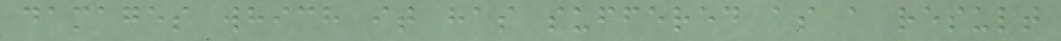damages which it has suffered as a result
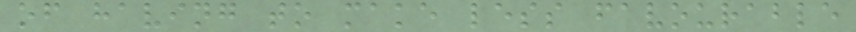of having to make less favourable
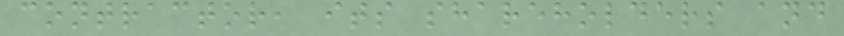contractor, its shareholders and
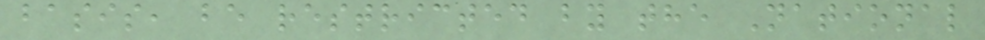basis, be restricted by the National
